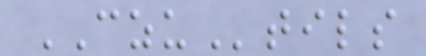CZUtils
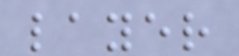layer
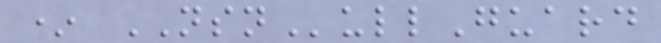* NSNullGuard
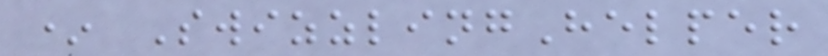* SwizzlingHelper
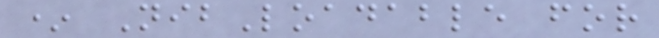* NibLoadable for
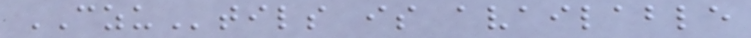CZUtils is available
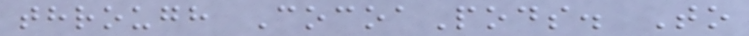through CocoaPods. To
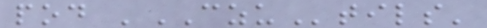pod 'CZUtils'
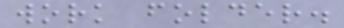work folder.
